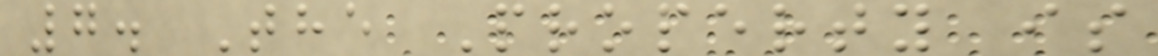7. The Property is
